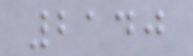2140
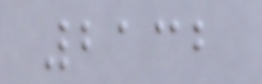2132
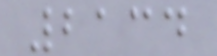2134
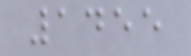1455
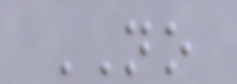NO
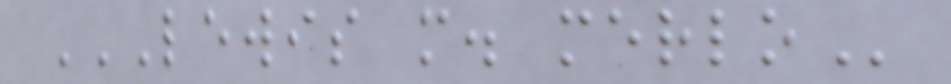LEWIS M. MERLO
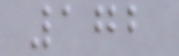172
